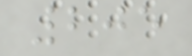205
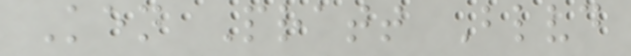Ken Pratt Blvd
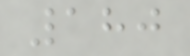180
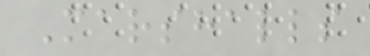Marshalls
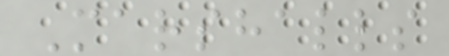Marshalls
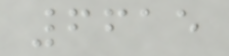6615
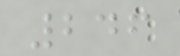246
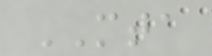MTA
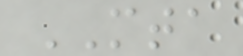MTA
